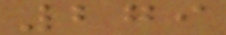279
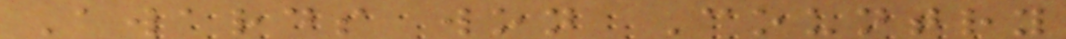Awards won Country
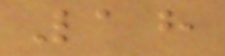18
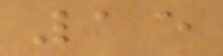15
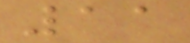11
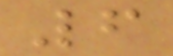6
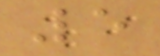5
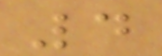4
